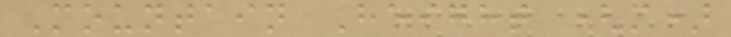Mountain Height (m)
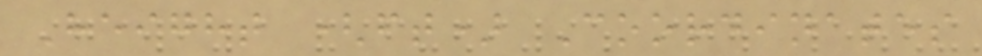Height (ft) Coordinates
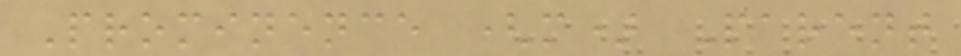Prominence (m) Parent
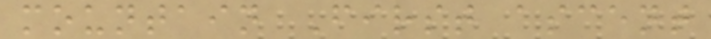mountain First ascent
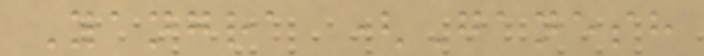Yangra (Ganesh
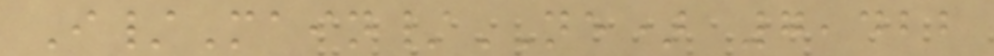I/Main/NE) 7,422
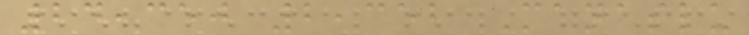24,350 2,352 Manaslu
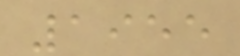1955
